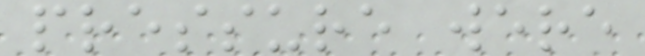pressure were
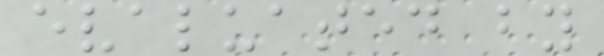evaluated by
